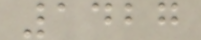1427
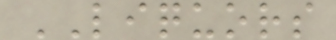LIQUORS
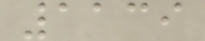1139
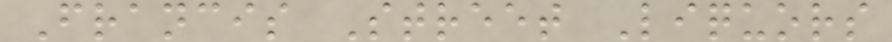Francis Street Liquors
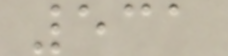531
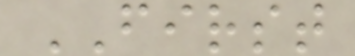FIRST
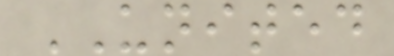UNITED
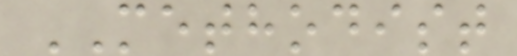METHODIST
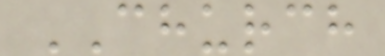CHURCH
